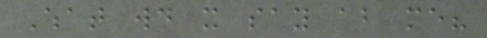What would it say about me?
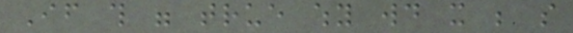If this were true why would it be so
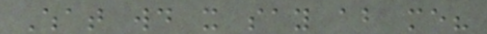What would it say about me?
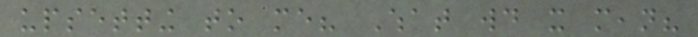upsetting to me? What would it mean?
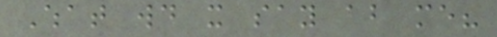What would it say about me?
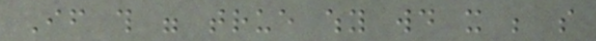If this were true why would it be so
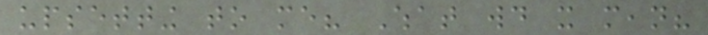upsetting to me? What would it mean?
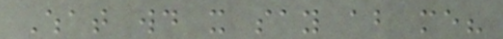What would it say about me?
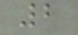2
